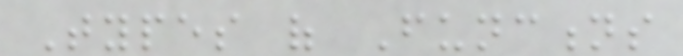Types of Functions
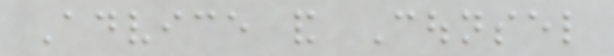Advice and Counsel
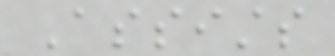Assists
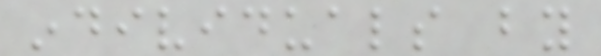individuals by
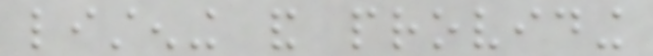listening and providing
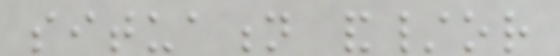situation and/or
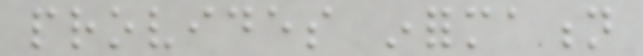provides information
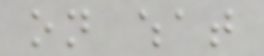on what
